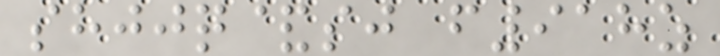shjjq&sj f918z
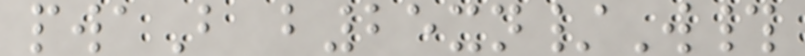pwaB b25xn/W#
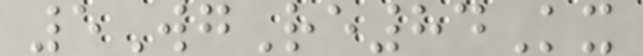5WgRe84Kx
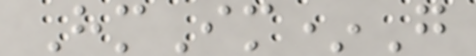HmIm*G
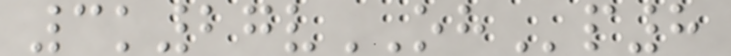3k27vOHp8
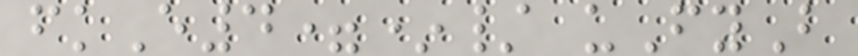fkE4=*/ uFyB
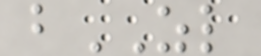bZL
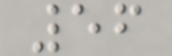56
